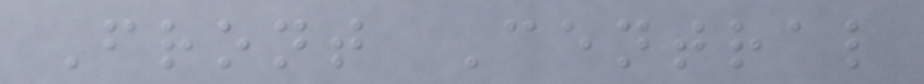Front Central
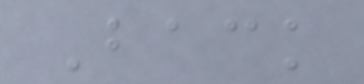Back
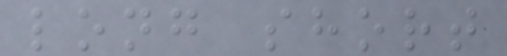long short
